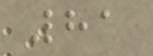81
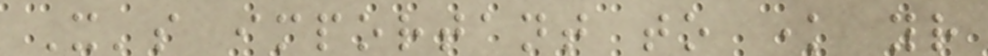It's important to know your
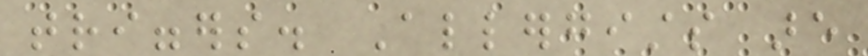triggers. Allergists are
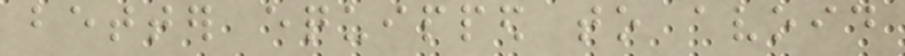better equipped to avoid
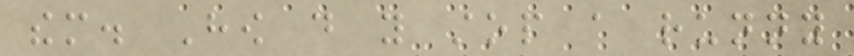them. How do you stop a runny
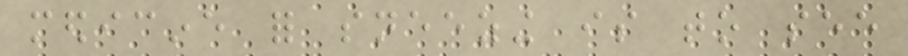medicine for sneezing is to see
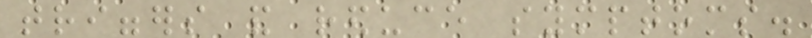triggers and reduce symptoms.
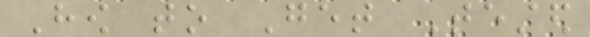How to Get Tested
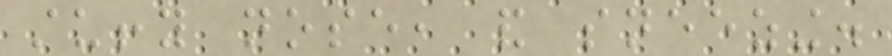stuffy nose, and sneezing.
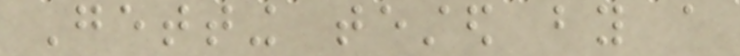Getting tested by a
